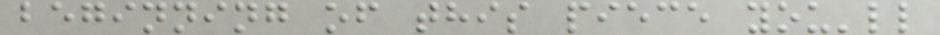beginning of this piece you'll
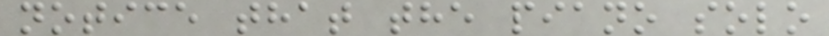notice that the piano solo
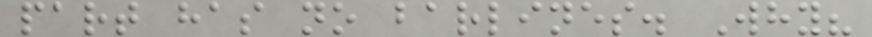part has no barlines. Why?
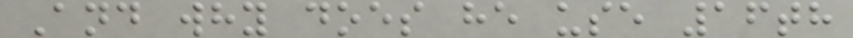And why does he use 16th
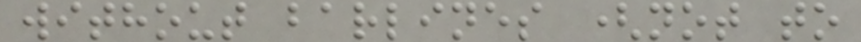without barlines (not to
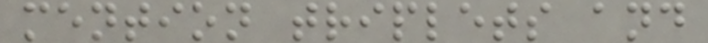mention triplets and
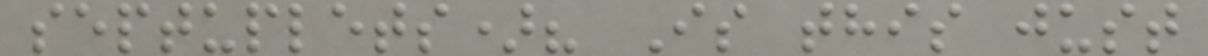septuplets)? Is this just
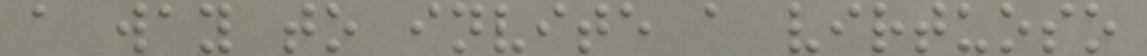a way to invite a virtuoso
